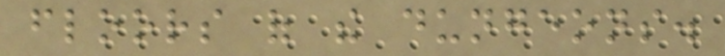floors of the dungeons.
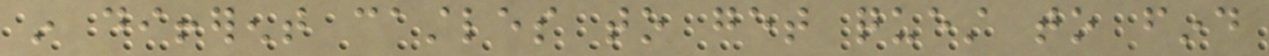in different castles to get quest to find
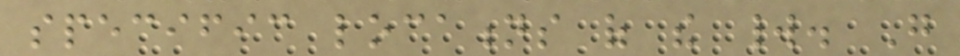specific locations of the world. Go
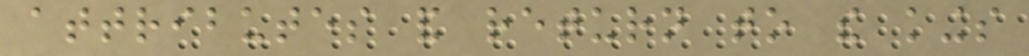attributes and return to the kings
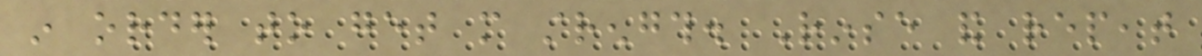in order to get more strength. Rinse and repeat
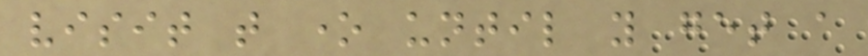visit that one until you get a
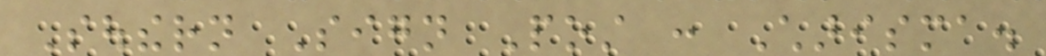Southern Sign Post : Charisma.
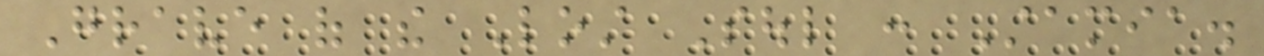Grave of the Lost Soul : Stamia.
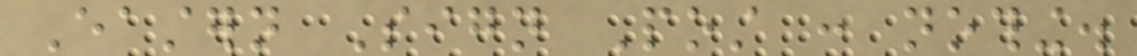Eastern Sign Post : nothing.
